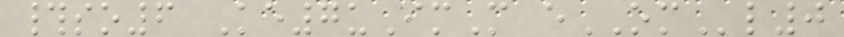#so6 Ke7uImM eOMl0
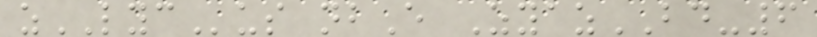zLYCus nbE ZyazBD-6
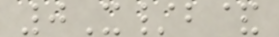0X/b&
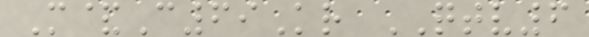M&C69Kr QTV6
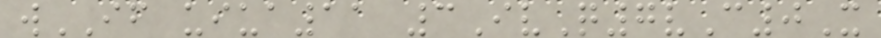wIF uiua11 3IvQ7vC0X
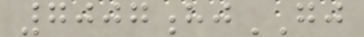7007hjGJ
